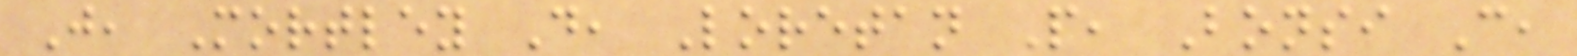J, Mortley D, Loretan P, Bonsi C,
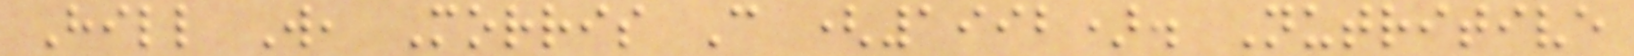Hill W, Morris C (1992). Nutritive
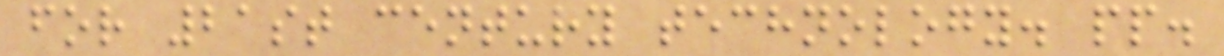for 21st century technology. pp.
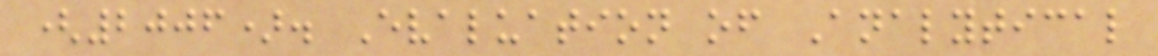(2006). Evaluation of Analytical
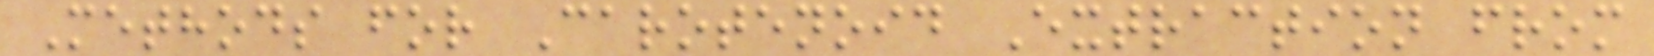Methods for Carotenoid Extraction from
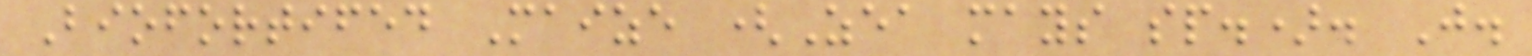Biofortifed Maize (Zea mays sp.). J.
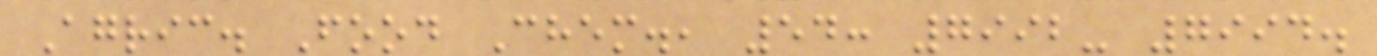Agric. Food Chem., 54: 7992- 7994.
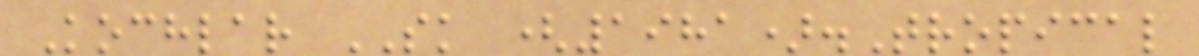Kochlar SK (1981).Tropical
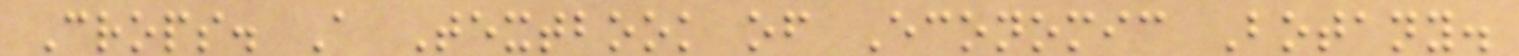Crops. A Textbook of Economic Botany.
